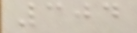304
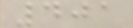401
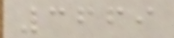3669
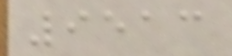9513
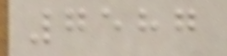7587
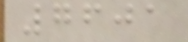7601
